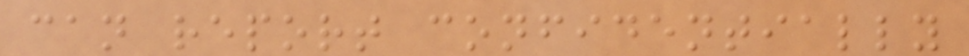can report confidentially
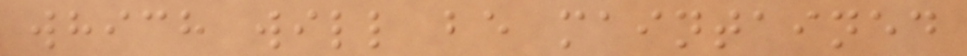which will be maintained
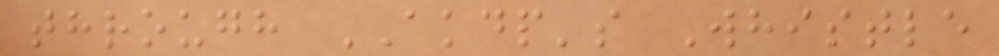through AKDP's Whistle
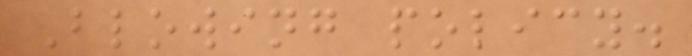Blowing policy.
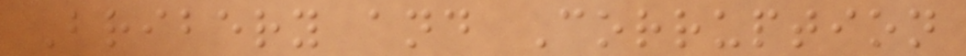Bribery and Corruption
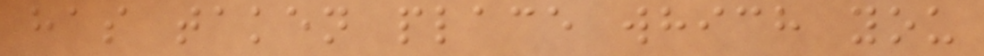has taken place which you
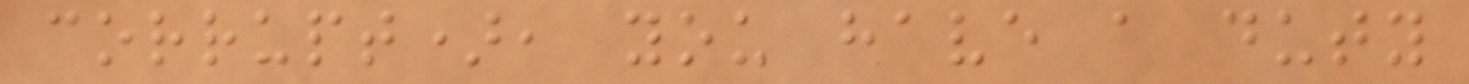corrupt), you have a duty
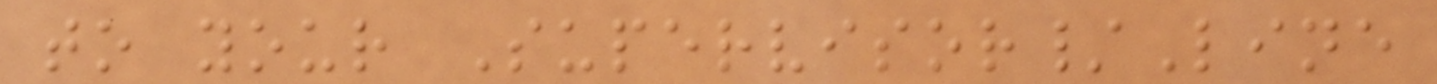to your Supervisor/Line
